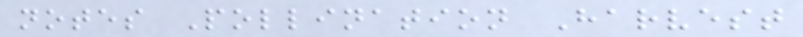notes Pollination Harvest
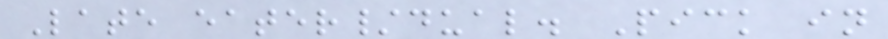Late eater/dual. Pick in
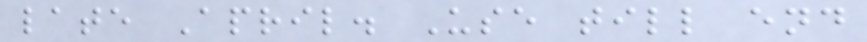late April. Use till end
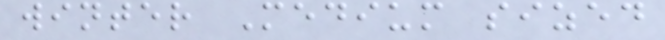winter Medium sized
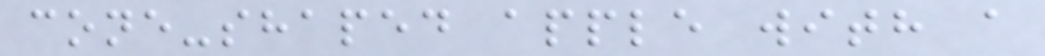cone-shaped apple with a
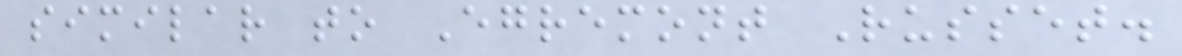similar to Egremont Russet.
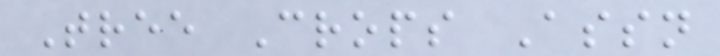Tree Crops Assn
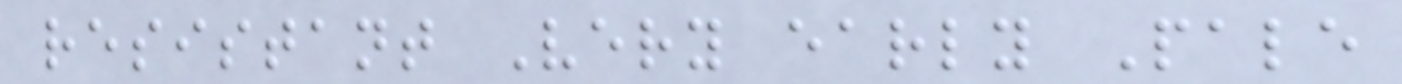resistant Very early Pale
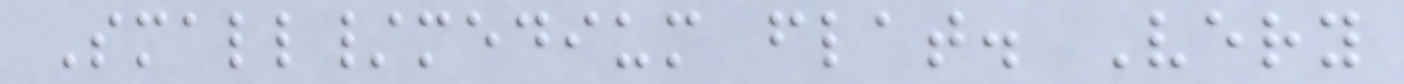Small/medium flat. Very
